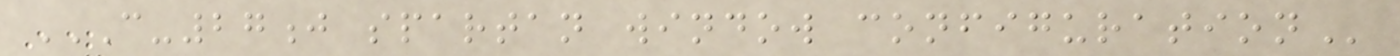C-27J SPARTAN WINDOW CONFIGURATION
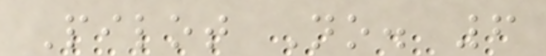Pilot No. 6
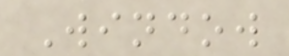Window
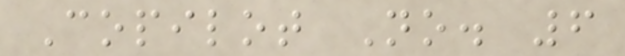Copilot No. 6
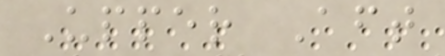Upper Aft
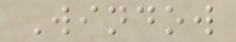Window
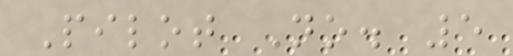Pilot No. 5
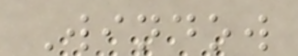Window
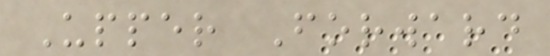Upper Forward
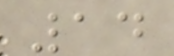14
